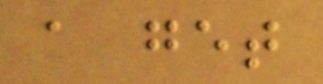a get
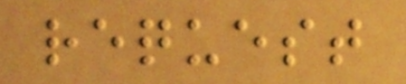request
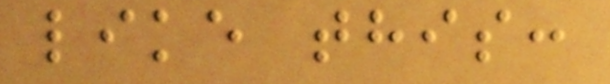like this:
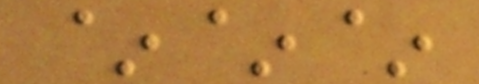~~~
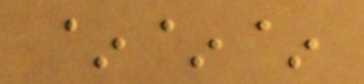~~~
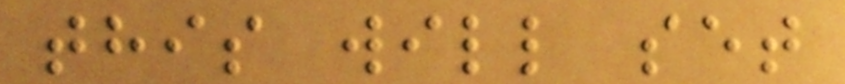this will set
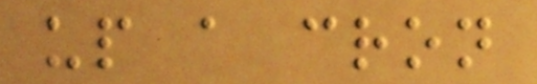up a cron
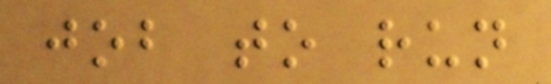job to run
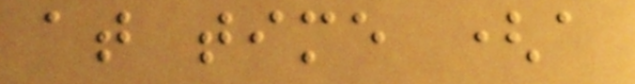at time (a
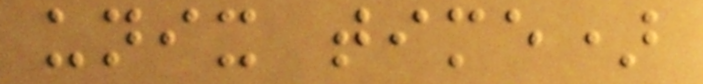unix time)
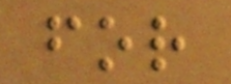for
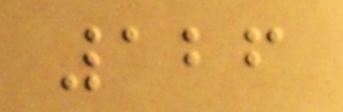126
